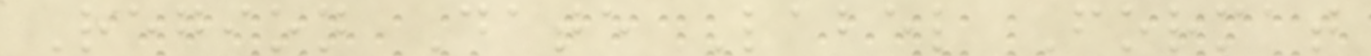Region Date Label Format
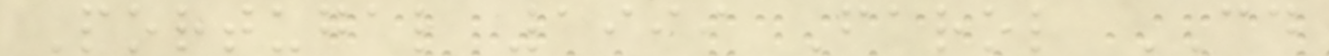Portugal 1999 Farol CD
